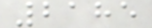2185
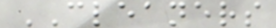CLEANERS
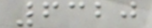6320
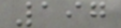197
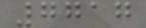7717
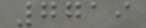7719
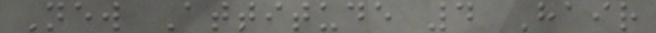New Attitude 4 Hair
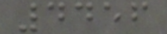4456
